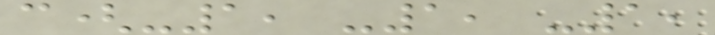c(-1, -1, -1,
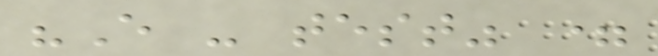"E - test" =
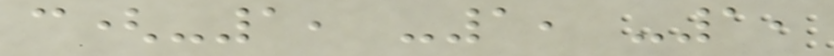c(-1, -1, -1,
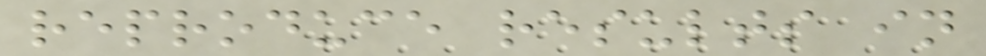reproduce results in
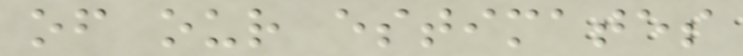of our estimates
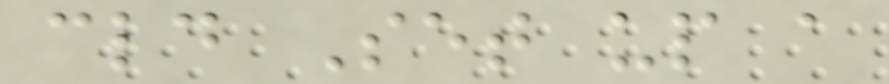cld Set up a
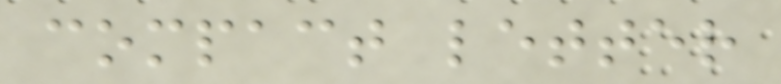compact letter
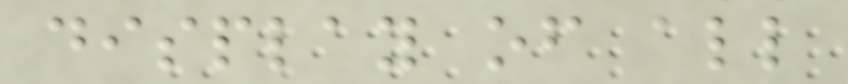display of all
